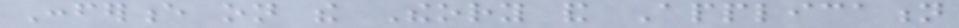Conference on the Theory and Application
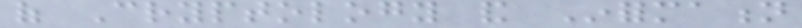of Cryptology and Information
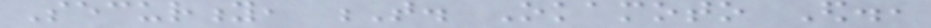Security, T. Okamoto Ed.,
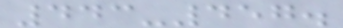443-457.
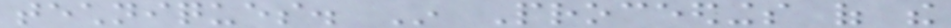techniques. In Proceedings of the
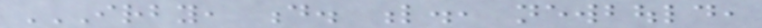IRBY, D. L., NEWBOULD,
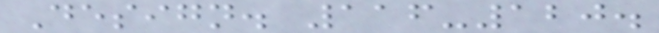Design. 116-120.
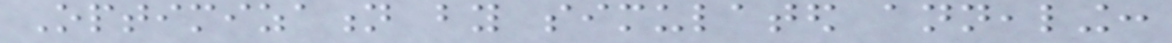Optimization by simulated annealing:
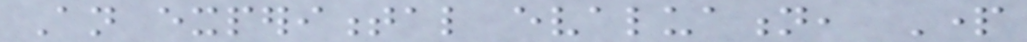An experimental evaluation, Part
